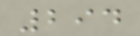294
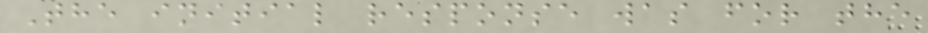The initial response was for the
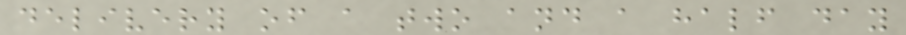delivery of a two and a half day
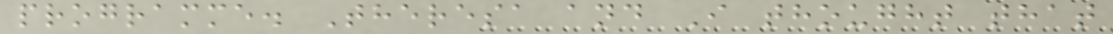programme. Theresa and I thought that
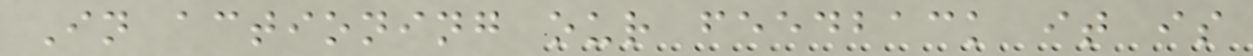In actioning our feedback it is
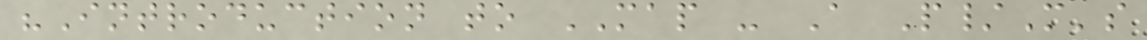"Introduction to MAP - A P/M's
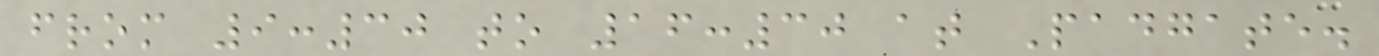from 9:30 to 16:30 at Padgate.
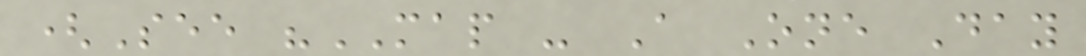(See "MAP - A One Day
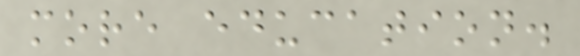more education.
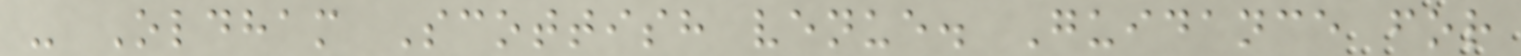- Oldham Scottish venue. Guidance for
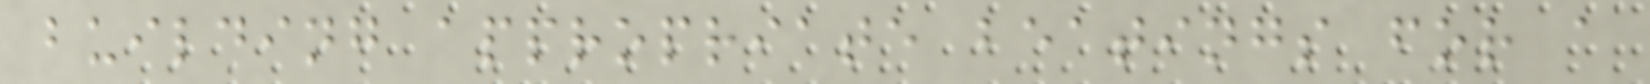building appropriate beatings for a
